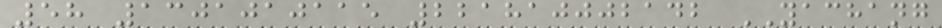58 1301010115 221810002142 YACHANG
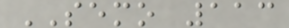SEMO 113
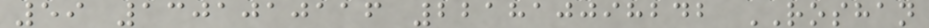59 1301010116 221810098242 ROSHAN
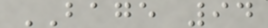BAGE 94
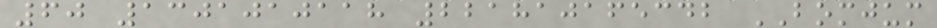60 1301010118 221810165342 BOMJUM
